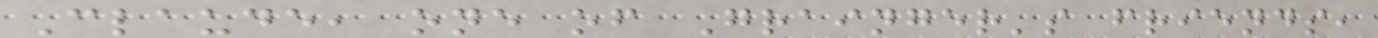Claude, one of Grainger's friends,
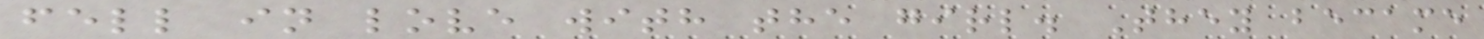fell in love with the girl. They became
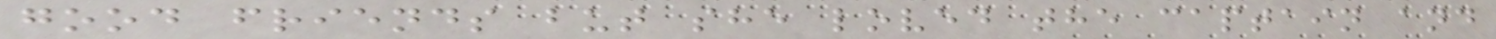good friends but she loved the captain and
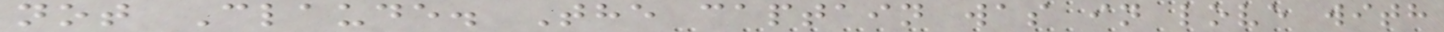not Claude. The captain was in love with
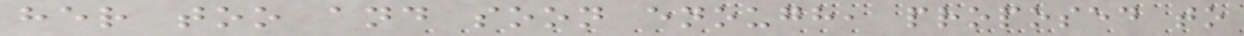her too and soon enough, proposed to
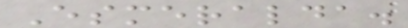Esmeralda.
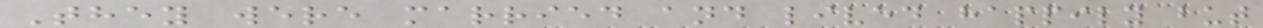They were married and lived happily but
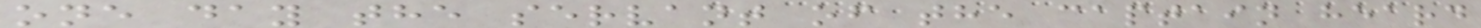one day the servant of the captain heard
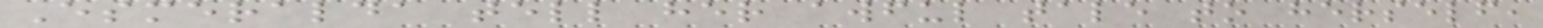Esmeralda tell her awful tale to herself,
